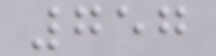757
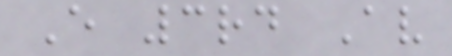E 3rd Av
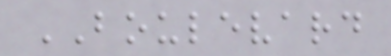BOULEVARD
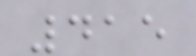415
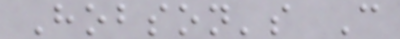Hobson's C
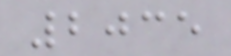2035
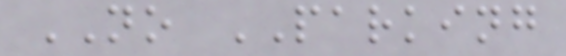NO PARKING
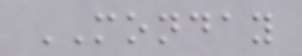MONDAY
